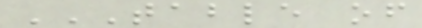TABLE OF
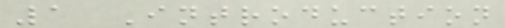1 Introduction
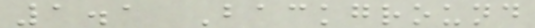1.1 Background
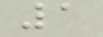1
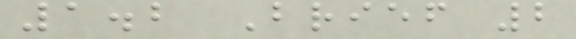1.2 Brief 2
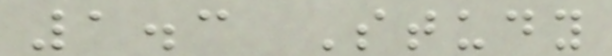1.3 Study
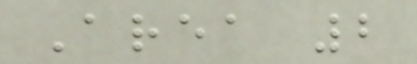Area 2
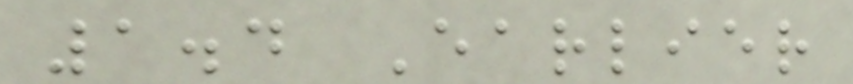1.4 Earlier
